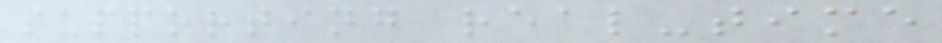supporting real-time
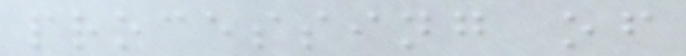processing of
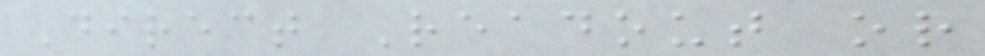Direct Readout or
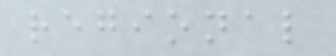regional
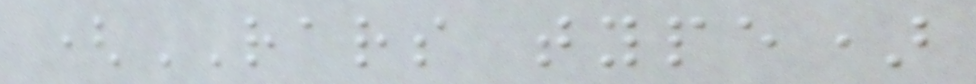(RARS type)
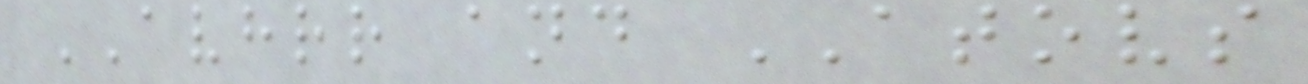AVHRR and ATOVS
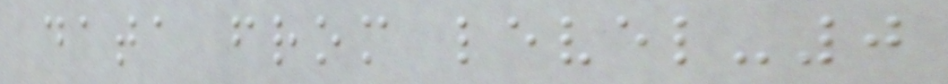data from level-0
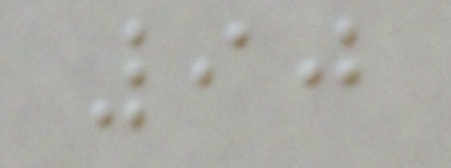90
